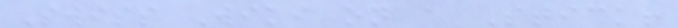Swiss Wiki on a Stick!
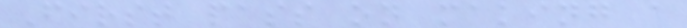First pass on making a
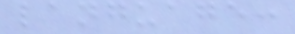language:
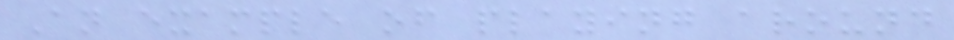An example of playing around
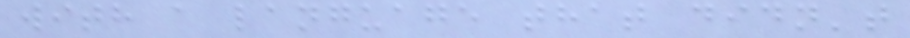with a language that didn't
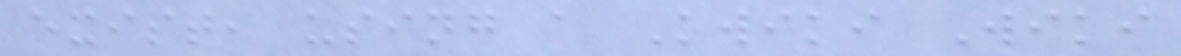exist, using a Kwiki Wiki
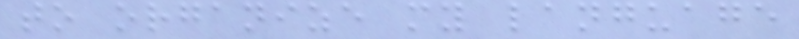to organize my language
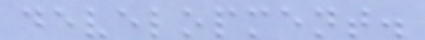development.
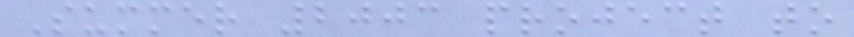Summer 2003 project to
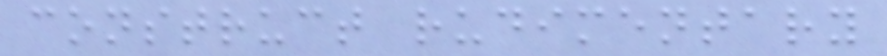construct rudimentary
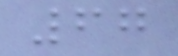67
